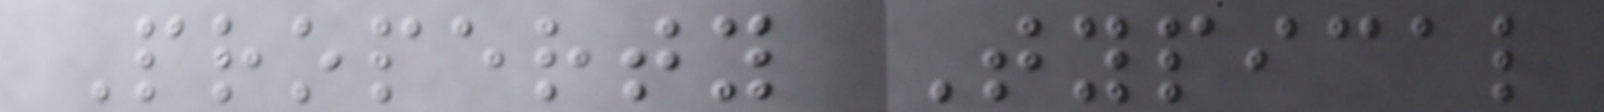Property Typical
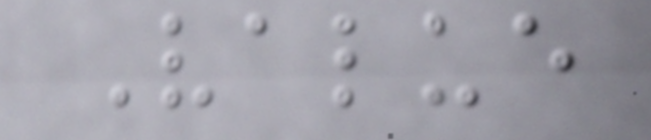Value
